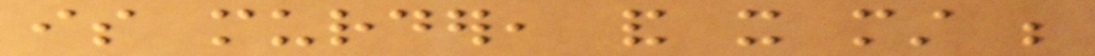is murder, and it must be
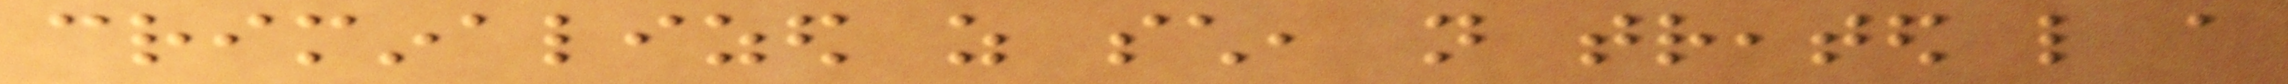criminalized as such, not treated like a
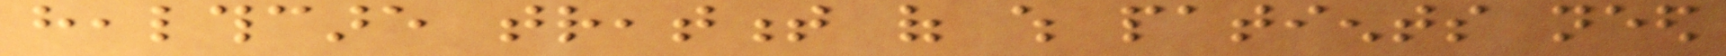healthcare treatment of which patients need
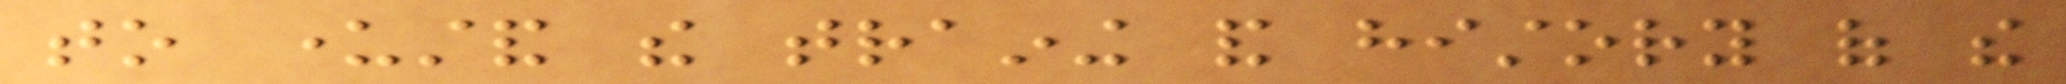to understand the training and history of the
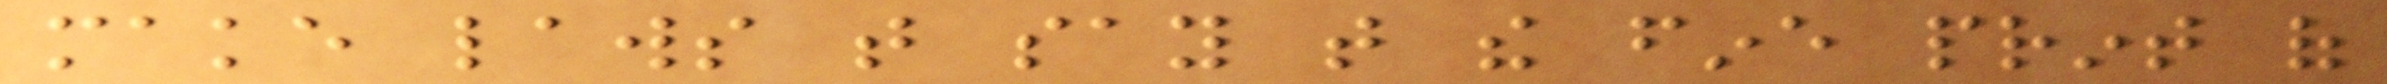make laws that say that the fine print of
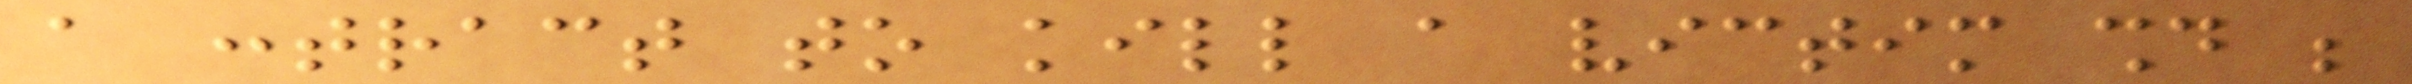a contract to kill a victim should be
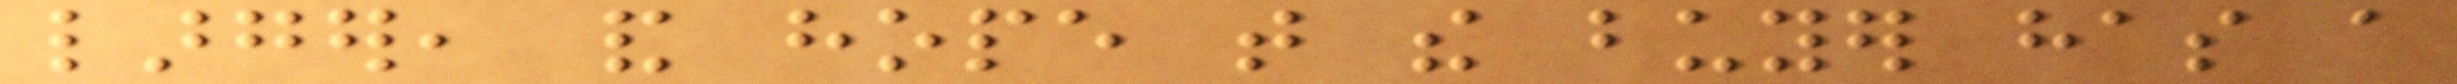larger, and hope that the buyer has a
